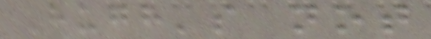Hugh's not
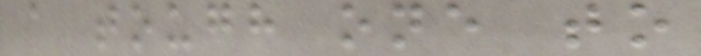a tough one to
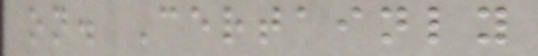on. Certainly
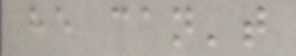he can't
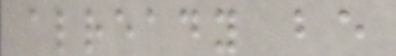already be
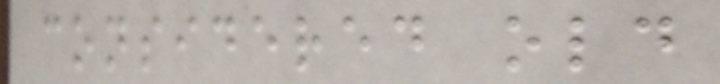considered old
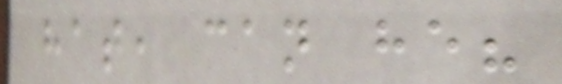hat, can he?
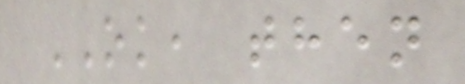OK, then
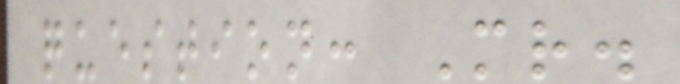question: Mr.
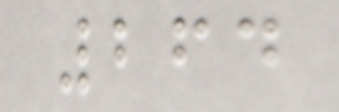264
